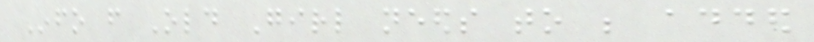Info from Old Girl needs to be added
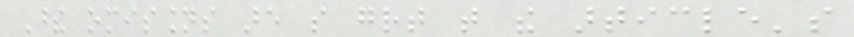These omissions are so great that the article's
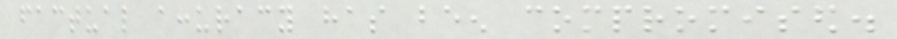factual accuracy has been compromised.
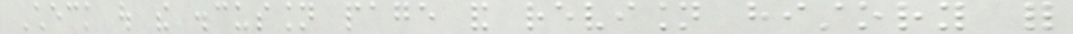Check out the discussion page and revision history for
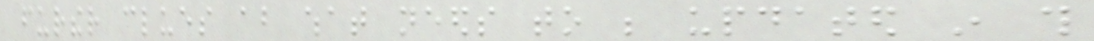further clues about what needs to be updated in this
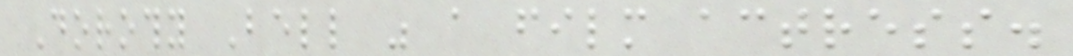Dorothy Bell was a film actress.
